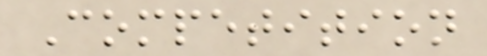Competition
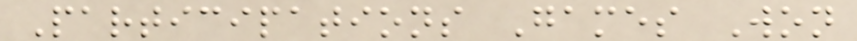Participations Games Won
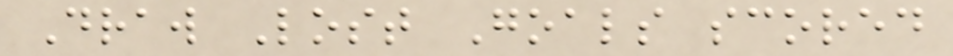Draw Lost Goals scored
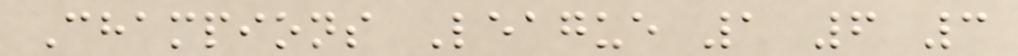Champions League 1 6 3
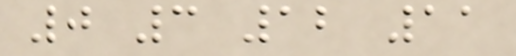0 3 12 11
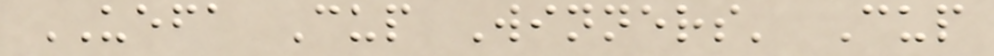UEFA Cup Winners' Cup
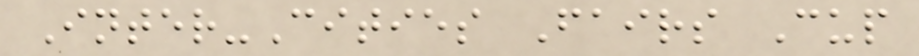Inter-Cities Fairs Cup
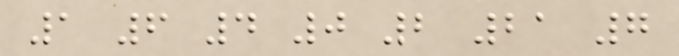1 6 4 0 2 21 7
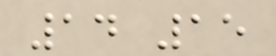14 15
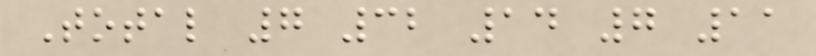Total 7 32 14 7 11
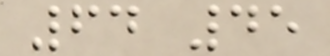64 45
